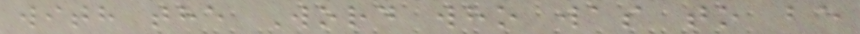with the Word who was to be
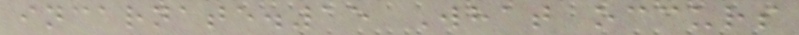incarnate.15 What occurs
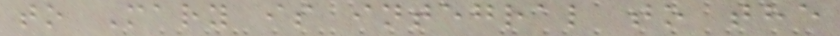to Mary is integral to the
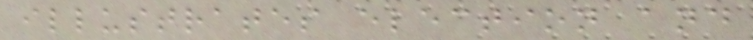illustrates election and
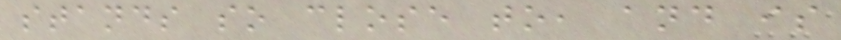stands so close to, and is
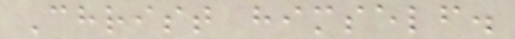Christ himself.
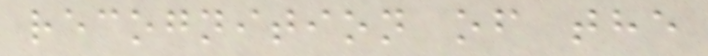recognition of the
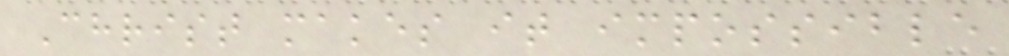Christ makes it impossible
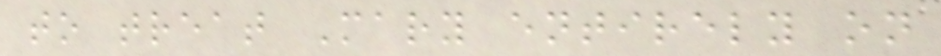to treat Mary entirely on
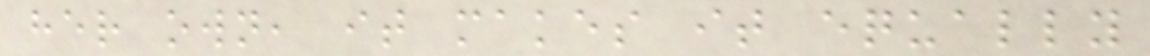her own, it makes it equally
